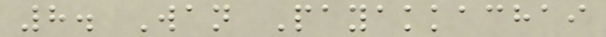8. Wan Payakkachai
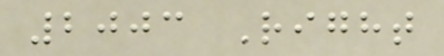2003 Right
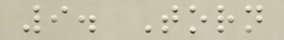9. Torn
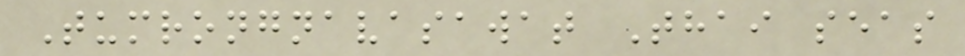Tumrongnavasawat Thai seas
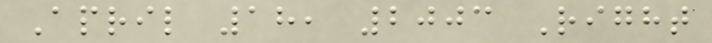April 18, 2003 Right
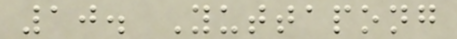10. Yuttapong
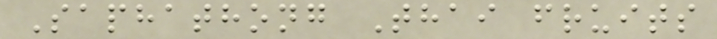Saphathong Thai fruits
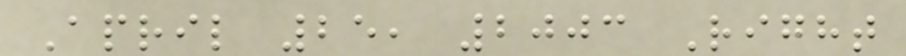April 25, 2003 Right
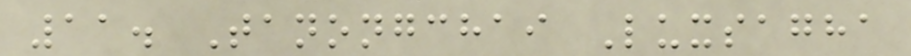11. Tanongchai Luxsagha
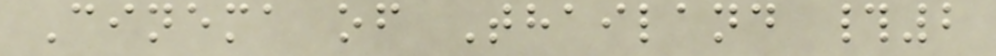Cinema of Thailand #2
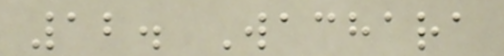12. Wachara
